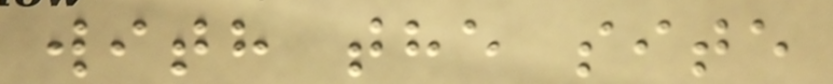with the site
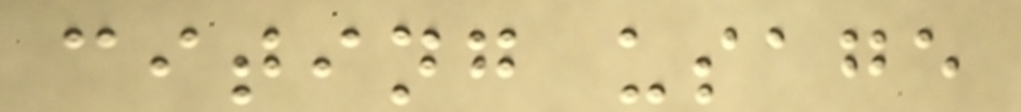citing usage
